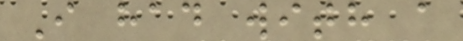I had with a
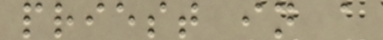priest in a
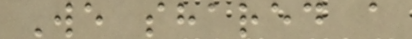We shared a
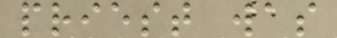priest was
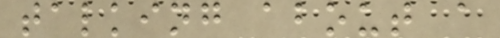talking about a
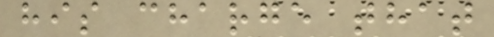his charge that
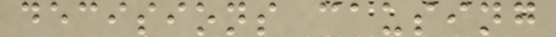decisions causing
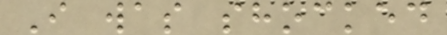I was shocked
